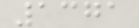1371
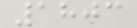1803
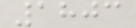1803
